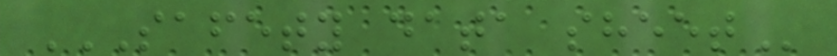SAFETY DATA SHEET
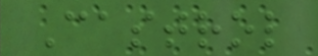Castrol
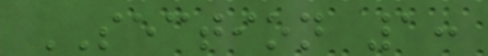SECTION 1:
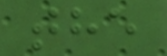the
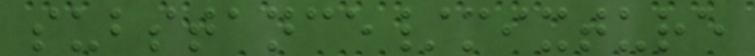substance/mixture
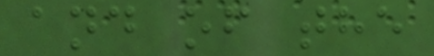and of the
